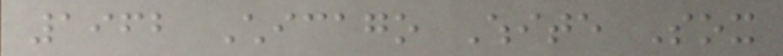1962 Chicago White Sox
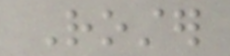Roster
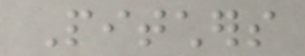Pitchers
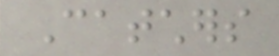Catchers
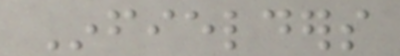Infielders
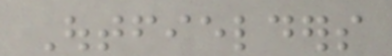Outfielders
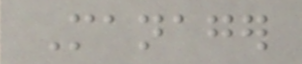Manager
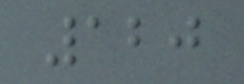120
